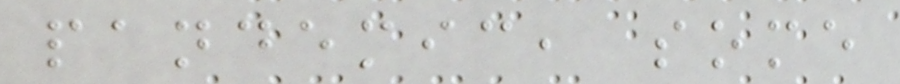pandemic, some
